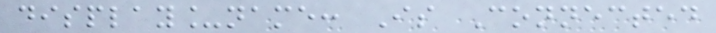display_name: Is Connected
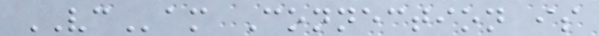VCam Connection is
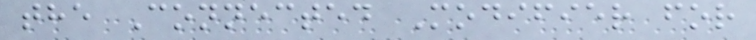the Connected Modifier for
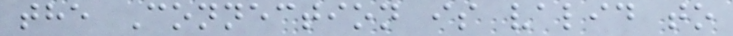the Connection is valid to
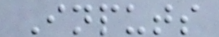Inputs
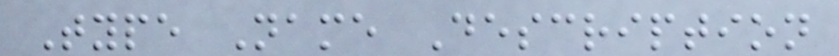Type Name Description
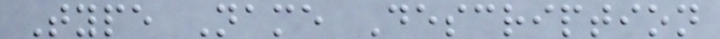Type Name Description
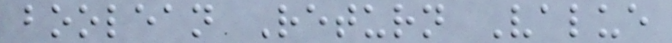boolean Return Value
